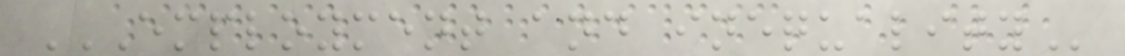EMPLOYMENT AND INEQUALITY
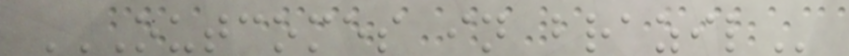OUTCOMES IN BRAZIL
